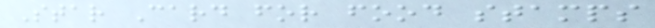Star Card for food stamps
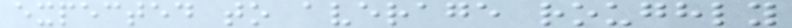expected to average roughly
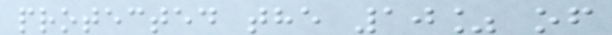protected the 10% of
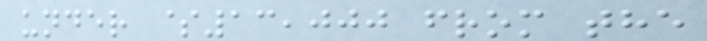under $13,000 from the
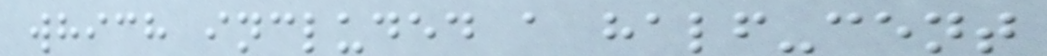which included a half-cent
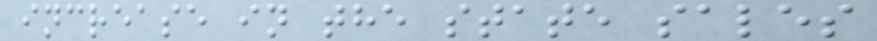increase in the state sales
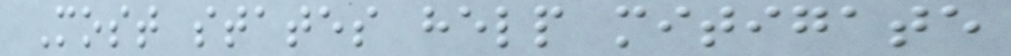Most states help mitigate
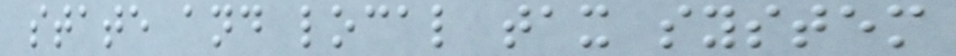state and local tax system
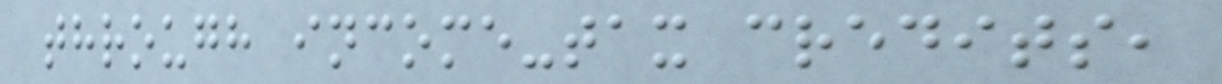through income-tax credits,
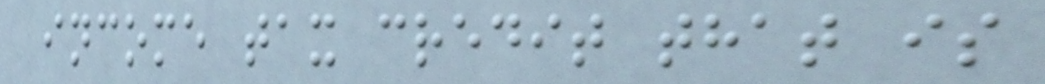income tax credit that is
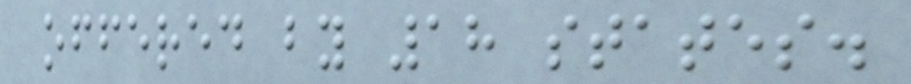offered by 18 states.
